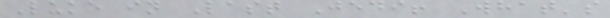Luke in Last Jedi! What's
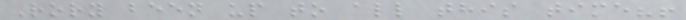Rory been up to all this time?!
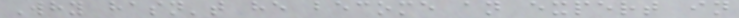Why hasn't he become an expert in
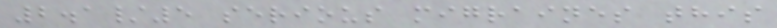2.1/5 serious migraines this
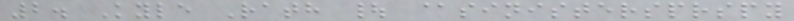2. Kyle Rath | @sinistersprspy
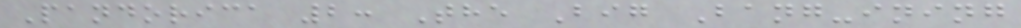Pandorica 2: The Big Bang-ining
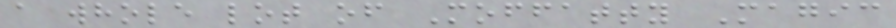a whole lot of Moffatty Magic
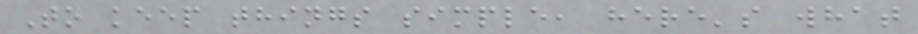To keep things simple, here's what
